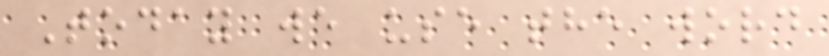Today we use the word
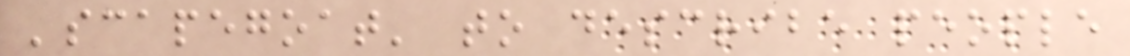'scapegoat' to describe people
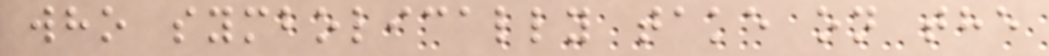who symbolically take on the
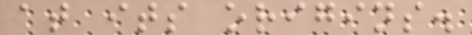at its origins.
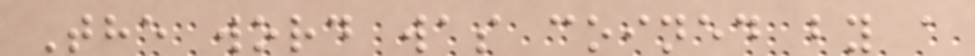The word was coined by a
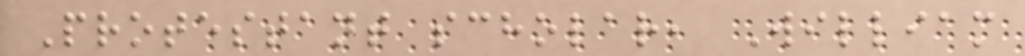Protestant scholar, William
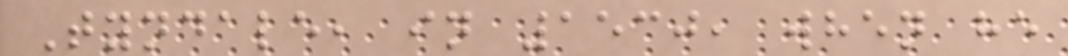Tyndale, in 1530, when he
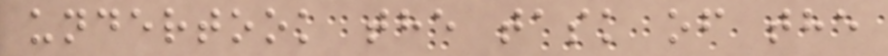undertook the task of the
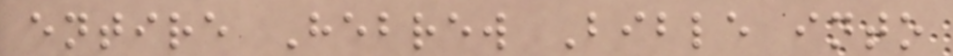entire Hebrew Bible into
